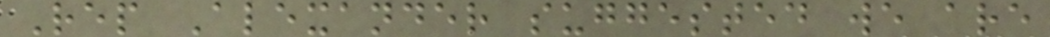Rep Alexander suggested we are
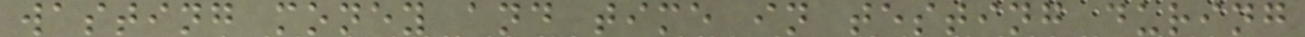wasting money and time in testing during
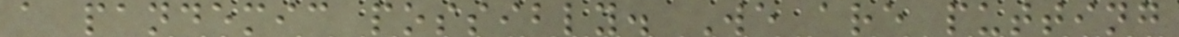a pandemic possibly. We are putting
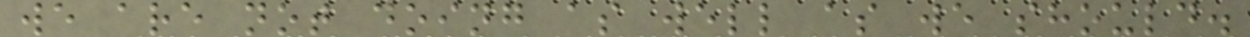we are not doing as well as we should.
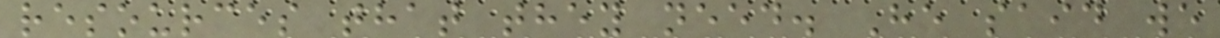resources that they need. He said we
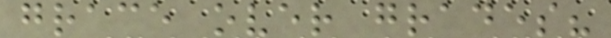grace over grades?
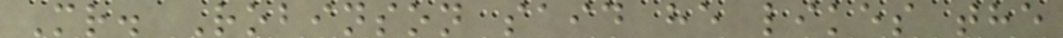Mr. Robinson said he likes the
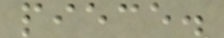piece.
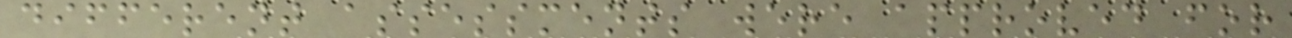different assessments were approved for
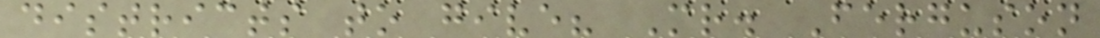districts to give? Mr. Ferguson
